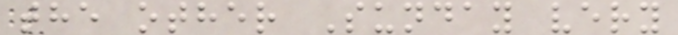the other Sunday very
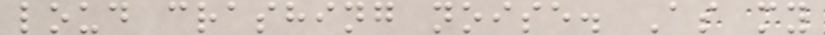loud crashing noise. As my
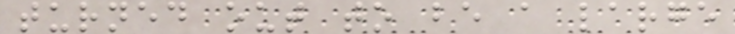turned out to be a large
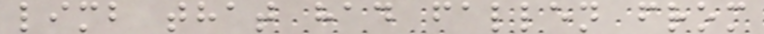limb that had fallen from
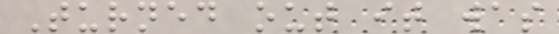Turned out it was
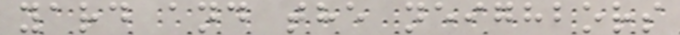yard and the neighbors
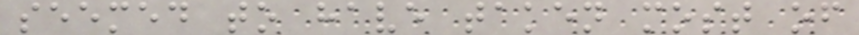seemed to have taken most of
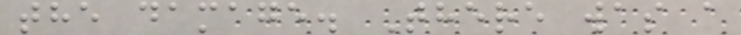the damage. There was a
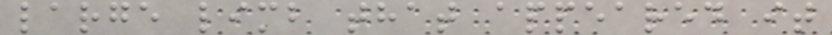large limb that appeared it
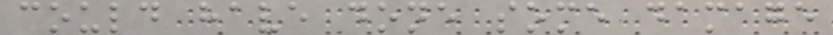could have done some damage
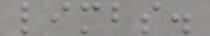limbs.
